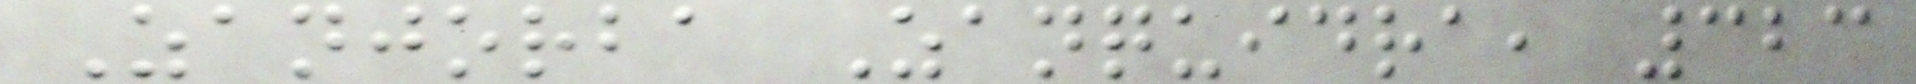Zanjorba Zanquidra, 323
